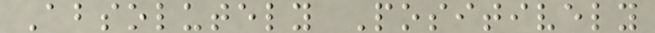Absolutely Positively
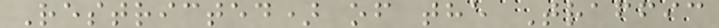Restricted) of the Traffic
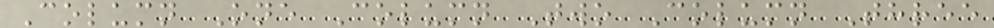Column One Column Two Column Three
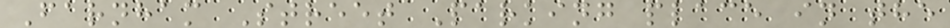Farnham Street Parking place in the
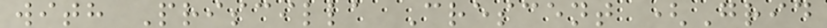with Priscilla Crescent (Grid
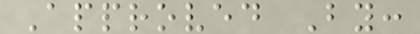Approved By:
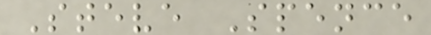Steve Spence
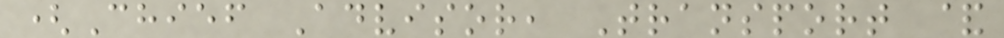(Chief Advisor, Transport &
